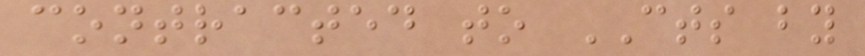contracted to CTS by
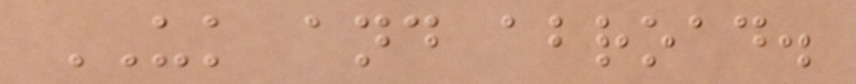UK and abroad.
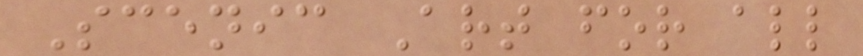Scenic Art for all
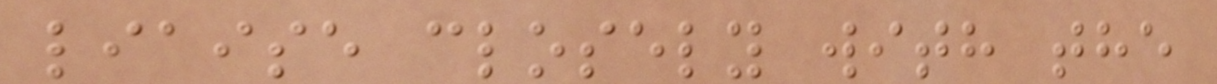liaise closely with the
